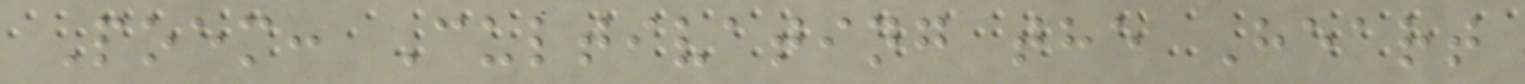Poem: Cultivating the Heart
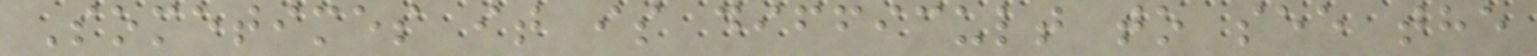Sometimes it is difficult to see the
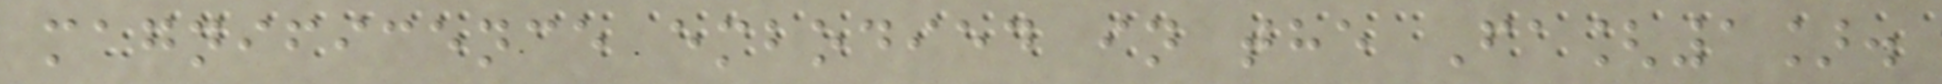magnificence embodied in the Fa[1].
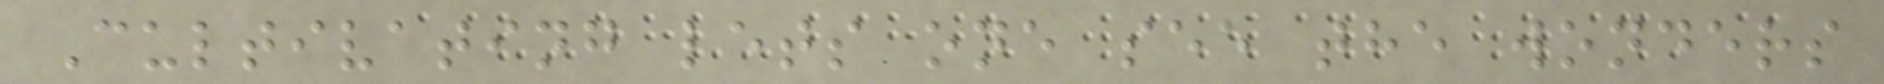Cultivating lets one see the wonders
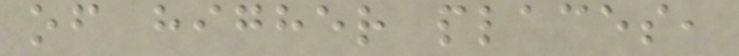of higher places,
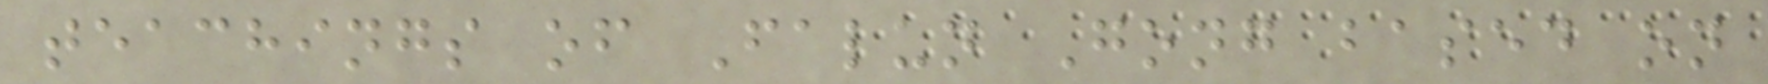teachings of Falun Gong based on
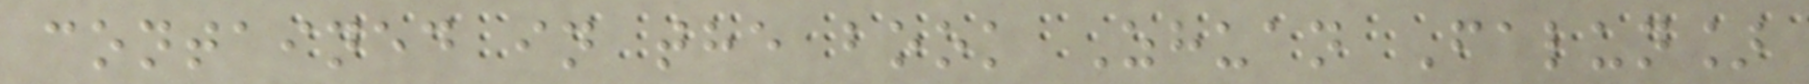contained in the book Zhuan Falun]
